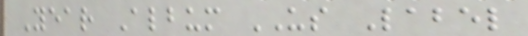Year Album US Label
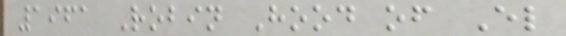1961 Robin Hood of El
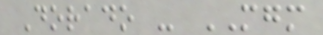Dorado - MGM
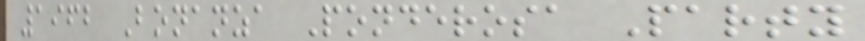1962 Bonanza Ponderosa Party
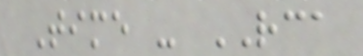Time - RCA
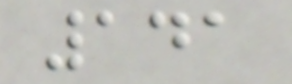141
